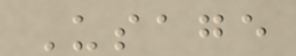Usage
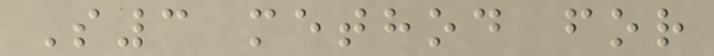S3 method for
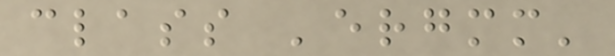class 'ergmm'
